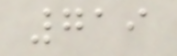719
